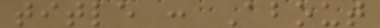title : About
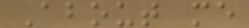About me
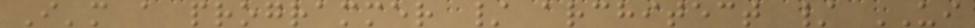I'm a programmer / architect / UI
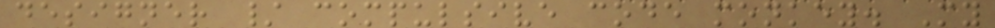designer / compulsive code monkey. My
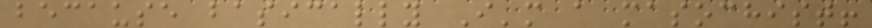because basically I'm a masochist!
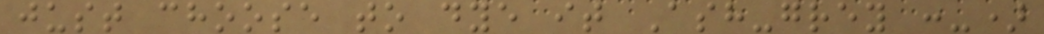just choose to dye it Ash-grey :-)
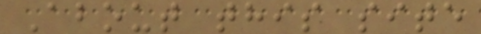About this site
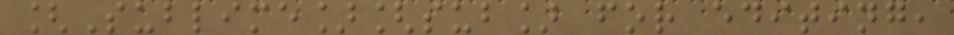[Sublime][sub] for editing,
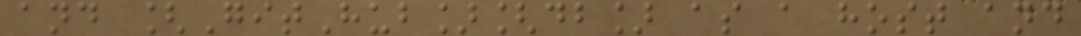and [GitHub][db] as a host and
